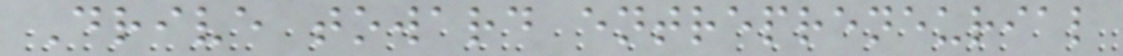Drive toward entrepreneurial
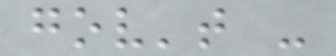gov't -
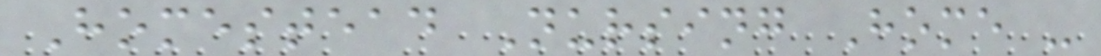Homestead Nursing Home -
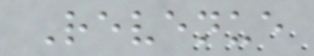Revenue
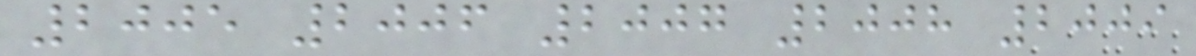2005 2006 2007 2008 2009
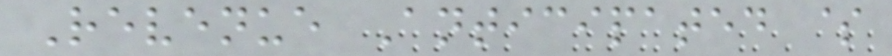Revenue Anticipated $
